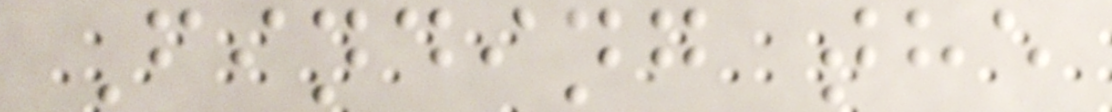Finding the
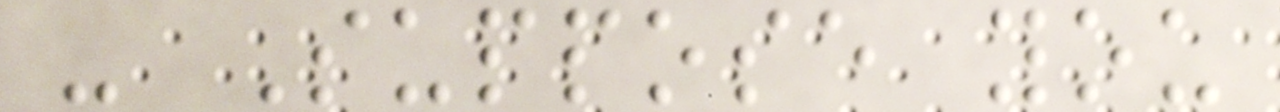- Suppose you
